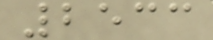2533
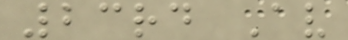23rd Av
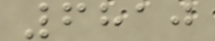6810
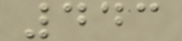443
